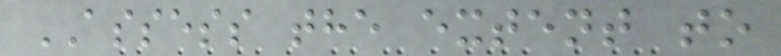ASSESS the extent to
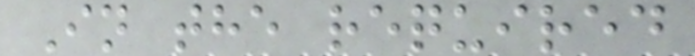In the required
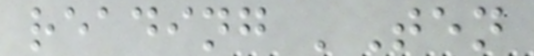reading 'Ten
